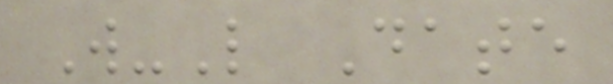W-L Date
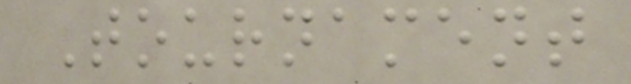Tournament
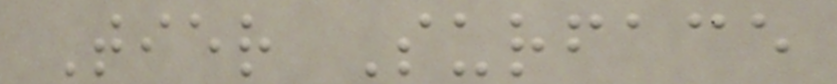Tier Surface
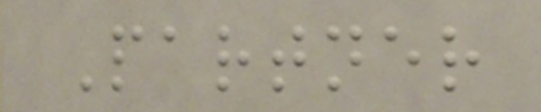Partner
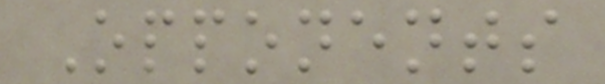Opponents
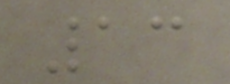13
